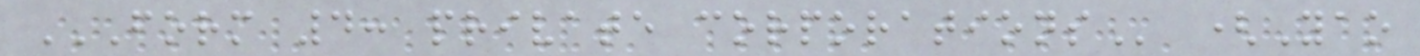FORM 4: PRIVATE CORPORATIONS (Yao
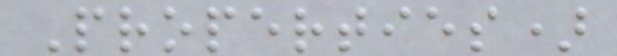Properties)
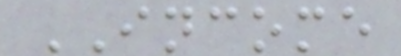INCOME
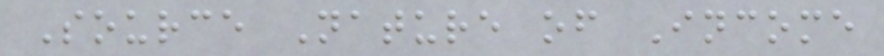Source Nature of Income
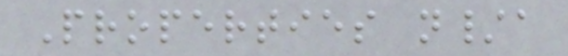Properties n/a
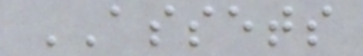ASSETS
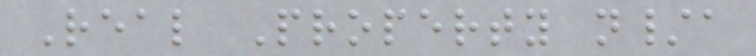Real Property n/a
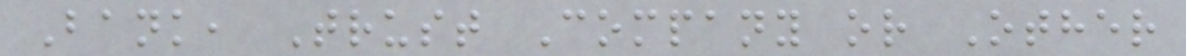Bank, Trust Company or Other
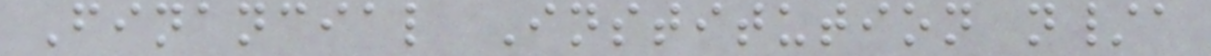Financial Institution n/a
